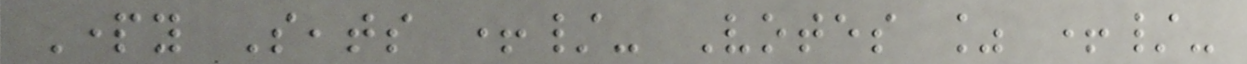Party Seats +/- Votes % +/-
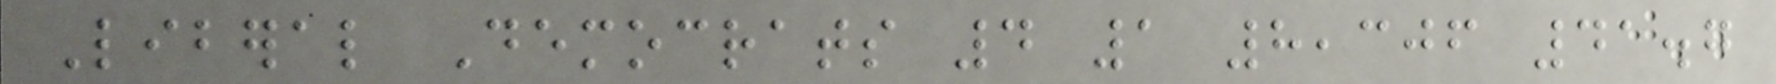Liberal Democrats 4 1 8,306 41.7
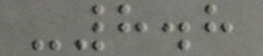-8.8
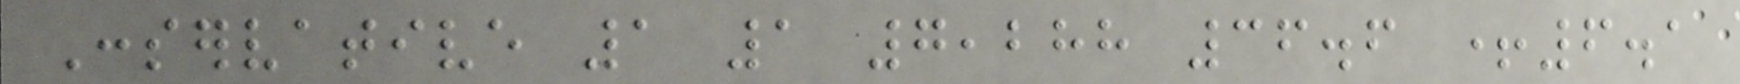Conservative 1 1 7,288 36.6 +6.1
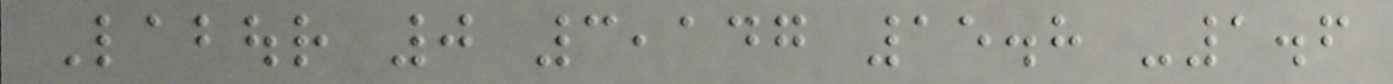Labour 0 3,147 15.8 -1.6
